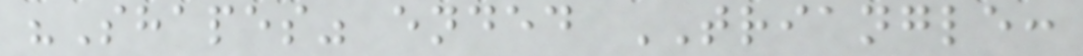"Shapes" ended TRIANGLE:
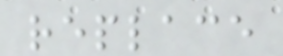replace
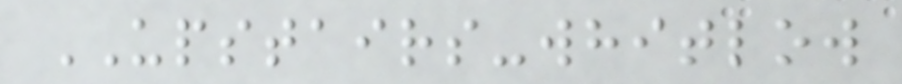UPSTAIRS-whitlow
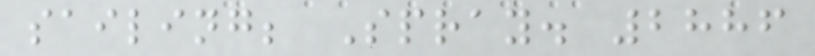sailing; Spray. 2886
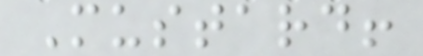Mustard!
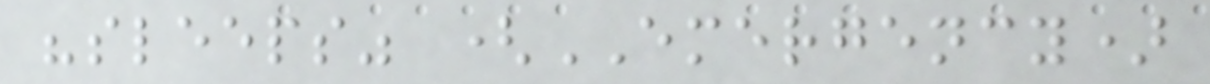"sleeps" (EMERGENCY)
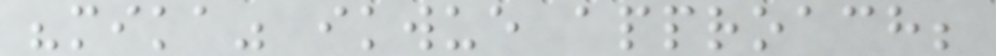"mika" ikwue approach;
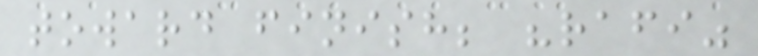toward finish; "rafi"
